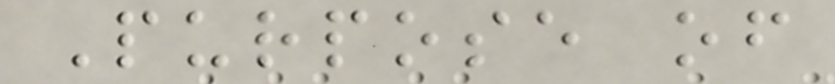Purpose of
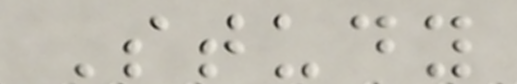Study
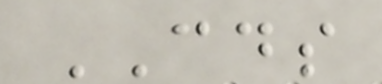CDS
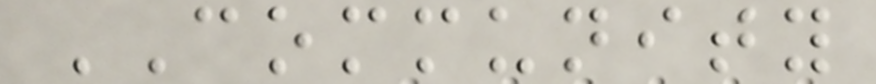COMMUNITY
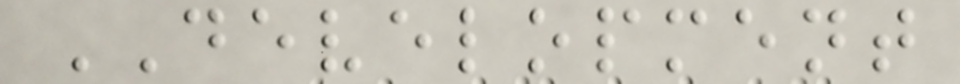DEVELOPMENT
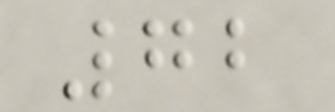72
